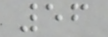56
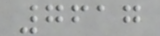7617
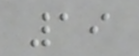19
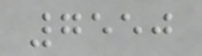7550
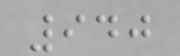940
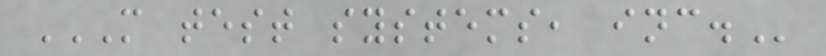M TEST SYSTEMS, INC.
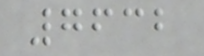7632
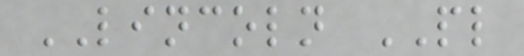LINCOLN PL
